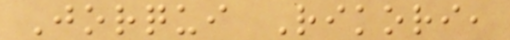Jorqui Rikori,
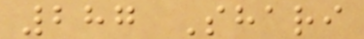287 Shari
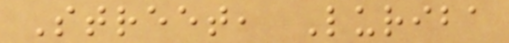Street, Luriba
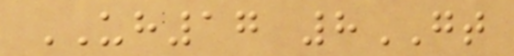UH17 8GT
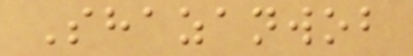Shazanwob
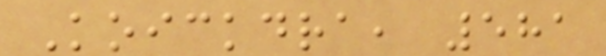Koickdra, 581
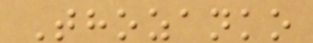Thozanko
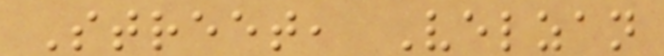Street, Velzan
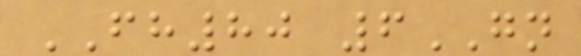FH80 6GN
